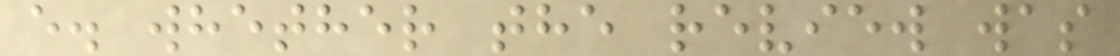e. whether the review was
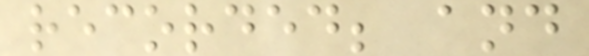recorded; and
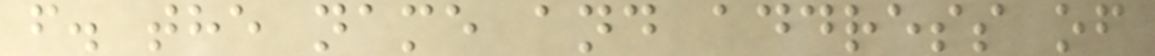f. the name and address of
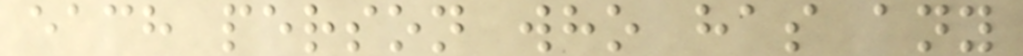each person who has any
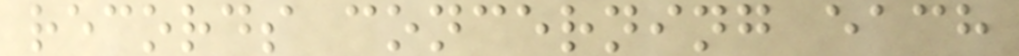records concerning each
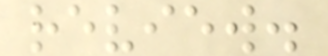review.
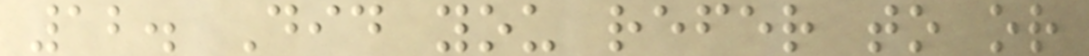12. Did you refer to or
